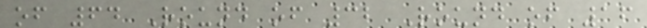of 64 Round of 32 Round of 16
